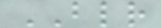BLR
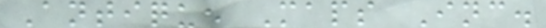Antique Maps Inc.
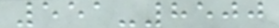551-8500
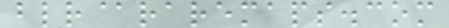blr@raremaps.com
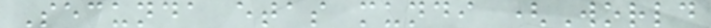Secunda etas mundi (World
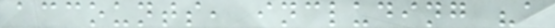accounts, including "a
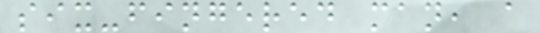six-fingered man, a
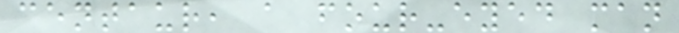centaur, a four-eyed man
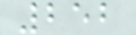252
